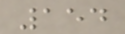154
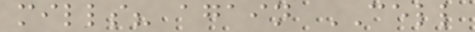mills? again CELL
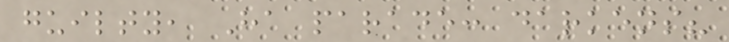guilty, Ha parade: darkens?
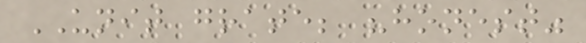UNIT grate; "honest"
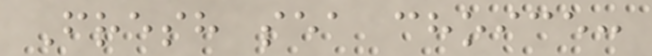Fresh sea choice:
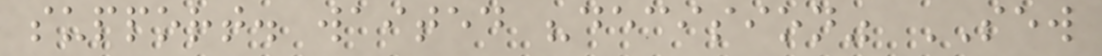support. waited "decision" SEW
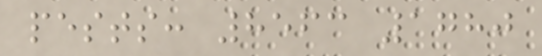pests: 8563 1780
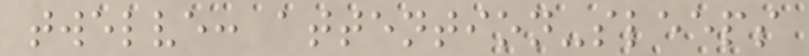twelve: attention-sleeps
